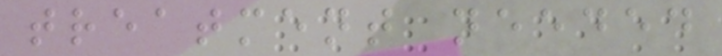treatment needed
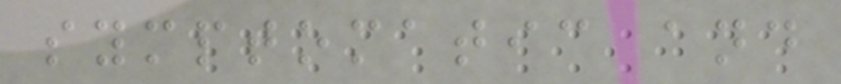symptomatic and
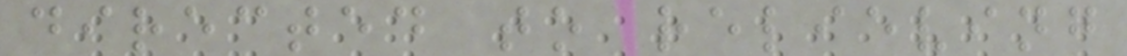directed to relieving
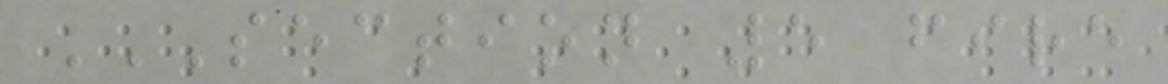SECTION 5 FIRE
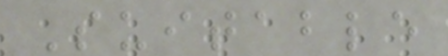Suitable
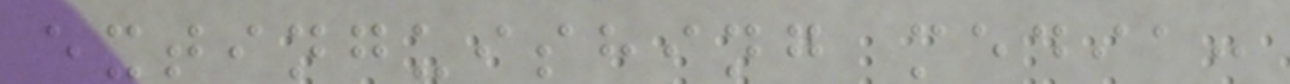extinguishing media:
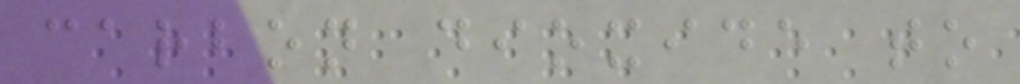carbon dioxide to
